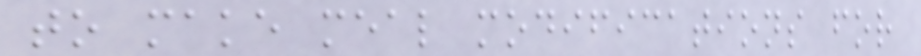to make meal modifications for
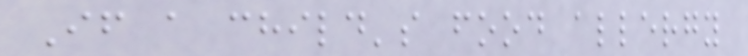If a child's food allergy
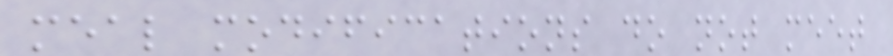meal modifications do not meet
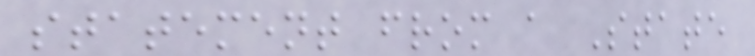statement from a State
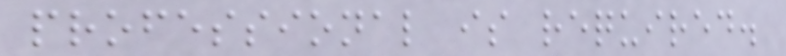professional is required.
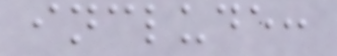include:
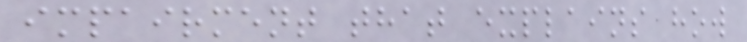impairment that explains how
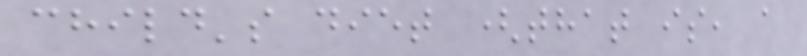child's diet (that is, a
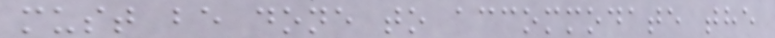must be done to accommodate the
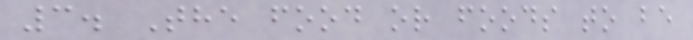3. The food or foods to be
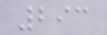293
